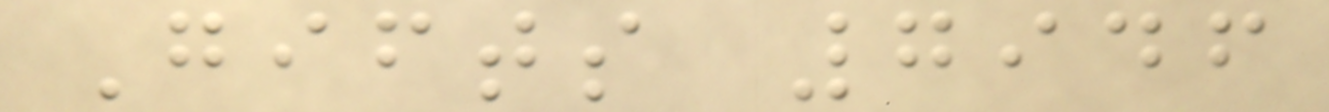Gifts 7946
